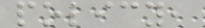policy,
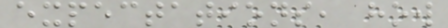expectations, how
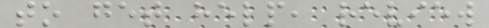to get help, review
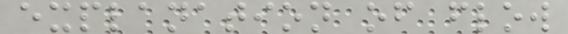explanation of flow
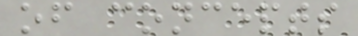of concepts
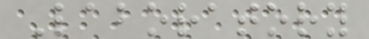Laboratory
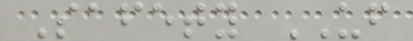Safety UF
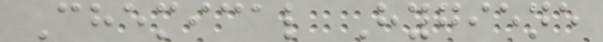Chemical Hygiene
